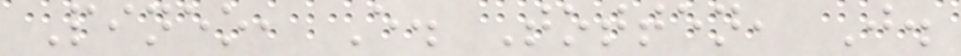Pineo, E. Totten, J.
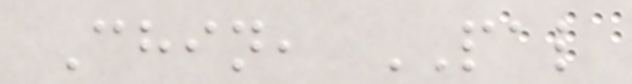Chin, PAL
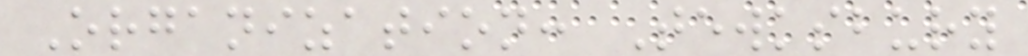Organization: Tewksbury
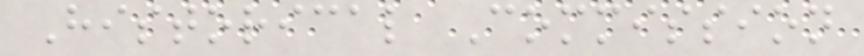Historical Commission
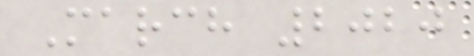March 2020
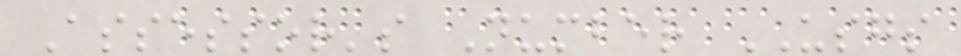Assessor's Number USGS
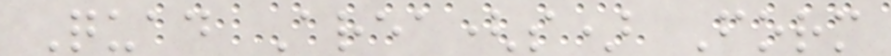Quad Area(s) Form
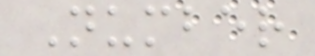Number
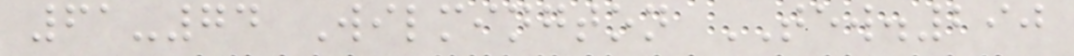61-74 Wilmington TEW.290
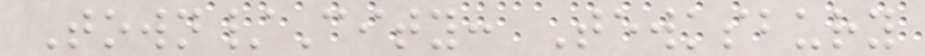Town/City: Tewksbury
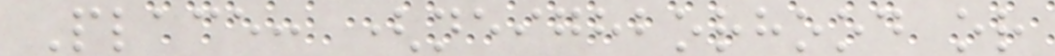Place: (neighborhood or
